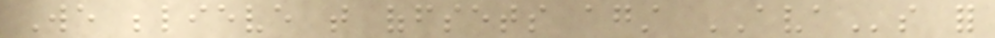We believe that offsets against AVAs for
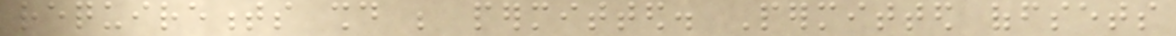requirements should be permitted. Permitted offsets
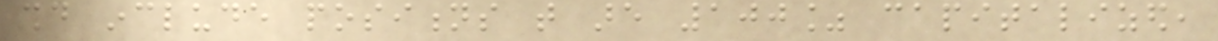should include positions that are 100% capitalized,
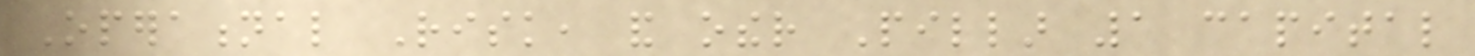Operational Risk, and other Pillar 1 capital
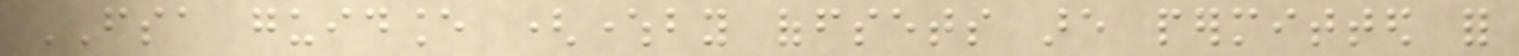FSA guidance (whereby offsets are permitted for
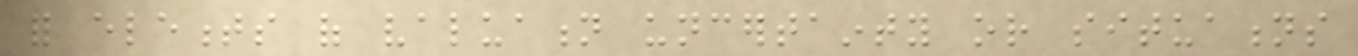for elements of valuation uncertainty or situations
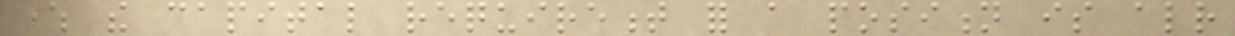where the capital requirement for a position is already
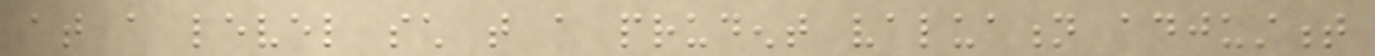at a level such that a prudent valuation adjustment
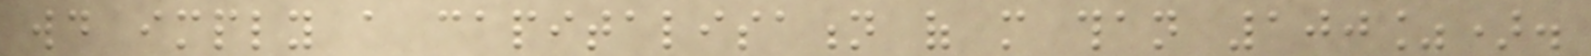would imply a capitalisation of more than 100%).
